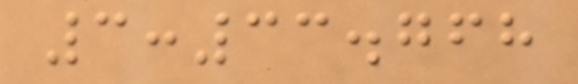3:33.768
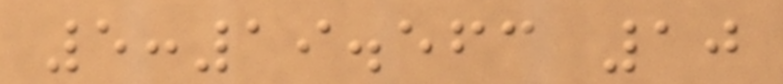5:19.563 10
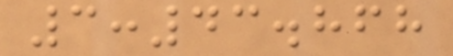3:43.868
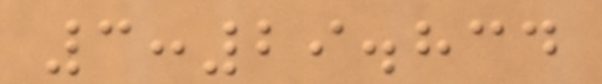3:29.834
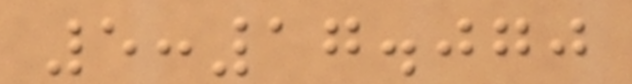5:17.070
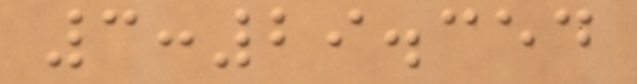3:29.354
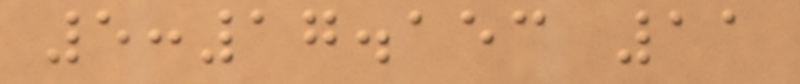5:17.153 11
